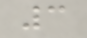3
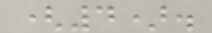(4).
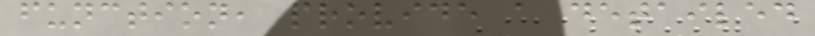function, provide a detailed
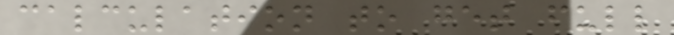calculation to get full
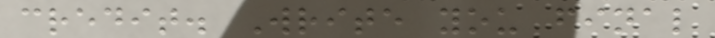credit. Write you final
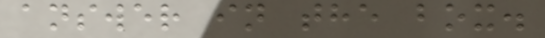answer in the box.
